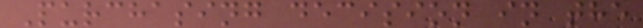Purchasing decision in the
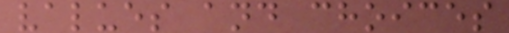values and choices
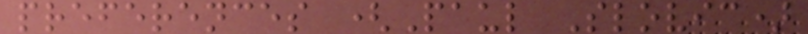preferences (Paul Slovic)
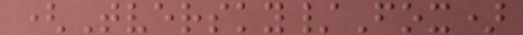(Tversky/Fox)
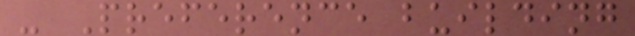- Preference building
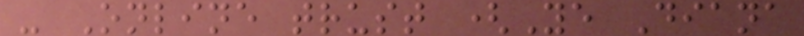- Online trust (Ye Diana
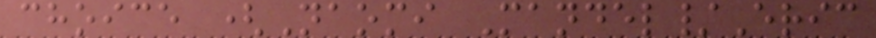choice (Naomi Mandel/Eric
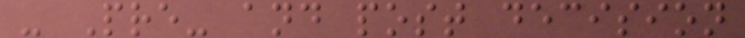- Pre- and post decision
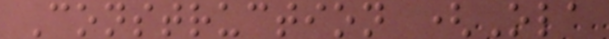Construction (Ola
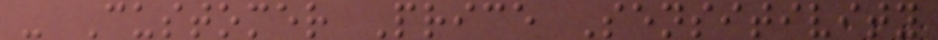- Customer Price Sensitivity
